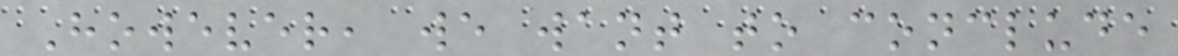However, we want to conclude
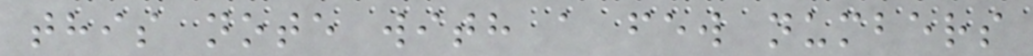this note with a few numbers
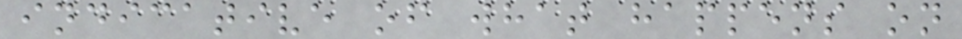indicative of what happens on
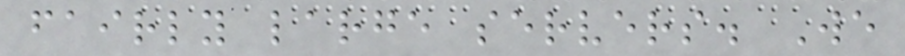fairly large servers. We
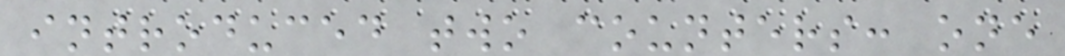introduced two counters: one
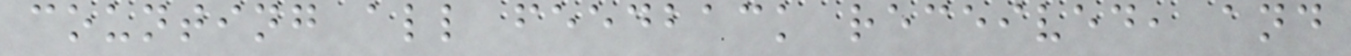counting all feedback received, and
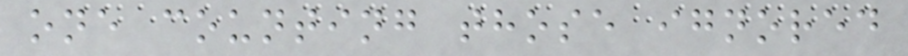one counting those ignored
